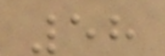58
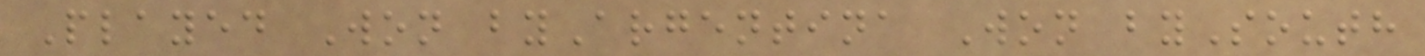Played Won byArgentina Won bySouth
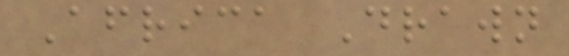Africa Drawn
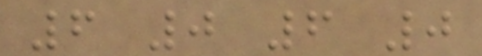6 0 6 0
